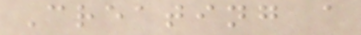Creating a
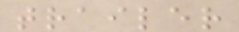trailer
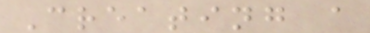Creating a
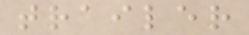trailer
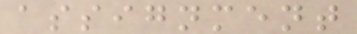assignment
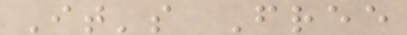It's Free
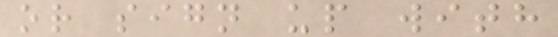or sign up with
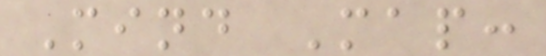Mind Map:
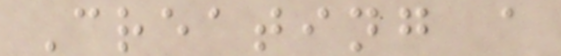Creating a
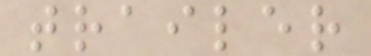trailer
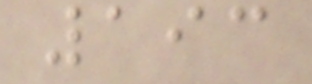193
